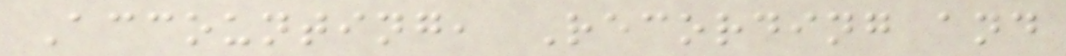Accounting, Recording and
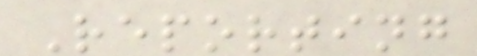Reporting
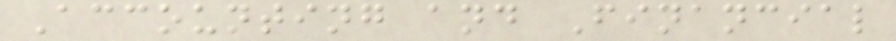Accounting and Financial
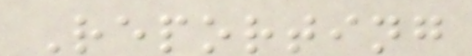Reporting
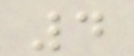4
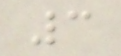3
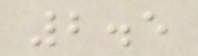2.5
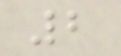2
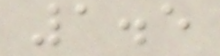1.5
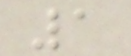1
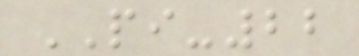PI-22
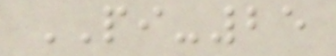PI-25
